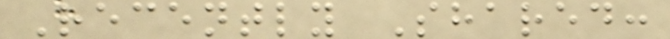Recently Shared:
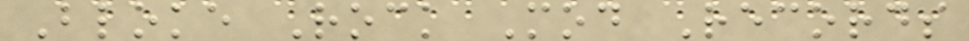Bloke Rock Mod Records
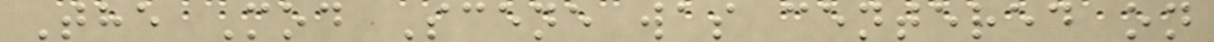The Mod Scene was centered on
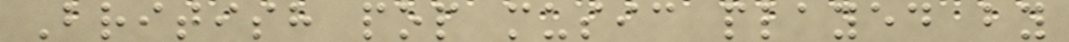British pop music played by
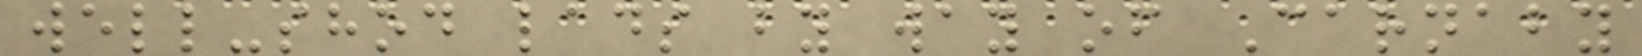well-shod lads by way of Carnaby
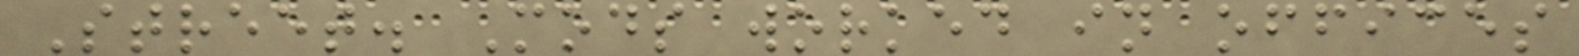Street. Mods worked in offices
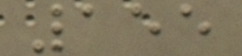155
